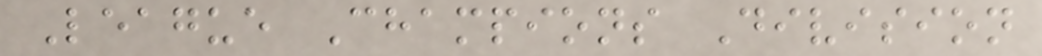League Champions Division
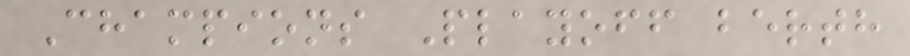Champions Playoff berth
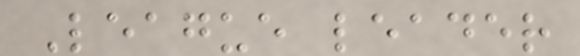League leader
